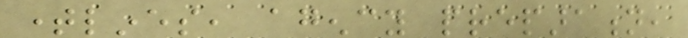timelines, agency preparation,
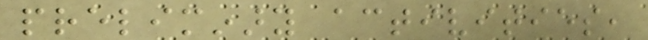preliminary activities,
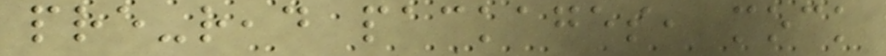pre-read packages, mock
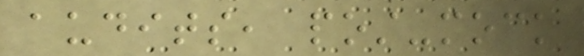audits, post-mock
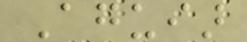Aguiar
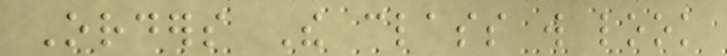Orders The class will look
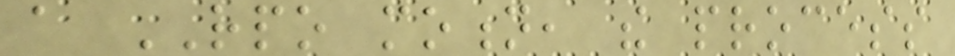a RPO motion, the process
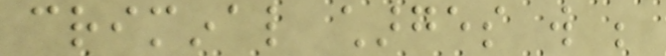criminal charges will be
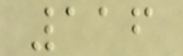116
